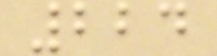224
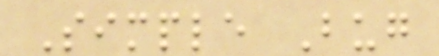Simple Bug
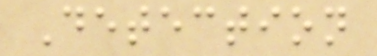Detection
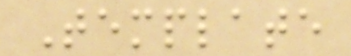Template
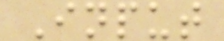Input
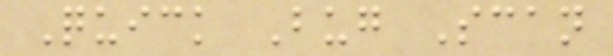Quick Bug Scan
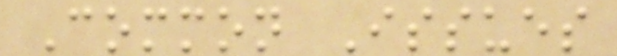Common Issues
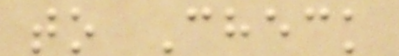to Check
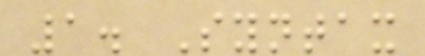1. Syntax
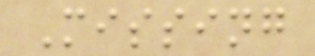Missing
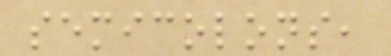semicolons,
